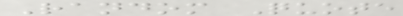Random Quote
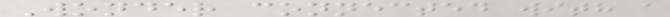Wonder connected with a
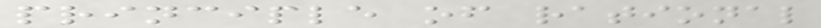principle of rational
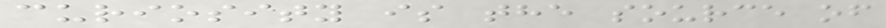curiosity is the source of
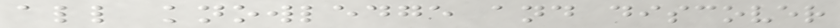all knowledge and discover
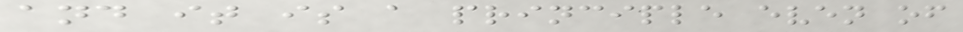and it is a principle even of
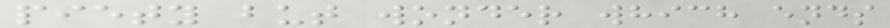piety but wonder which ends
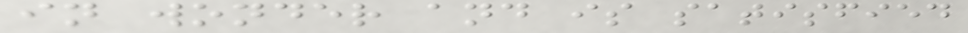in wonder and is satisfied
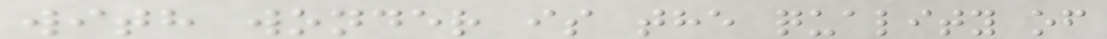with wonder is the quality of
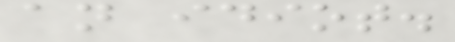an idiot.
